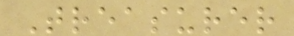Treasurer
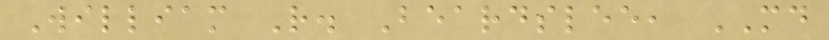William R. Beardslee, MD
